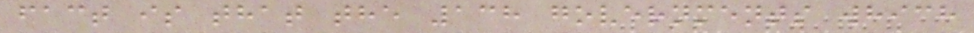fact is that the 138 governments which
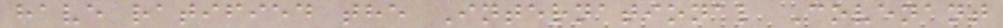have ratified the International Covenant
